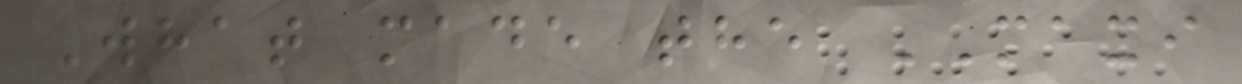What made the MAXI
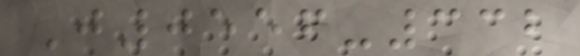J0556-332
